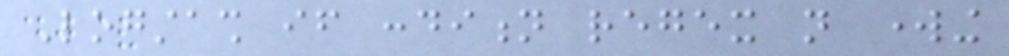Logstash if condition regex not working
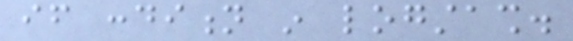if condition in logstash.
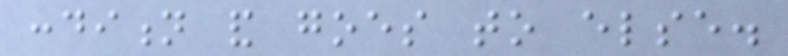condition and goes to else.
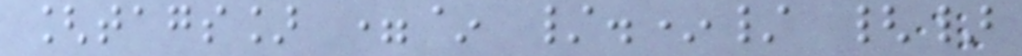[tags] =~ /.*/ {}
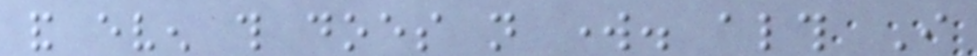and even this does not work. although I
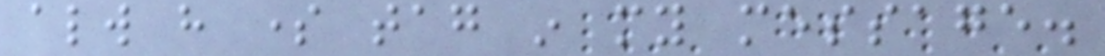always have some tag in my message.
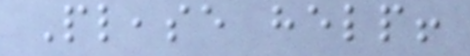Please help!
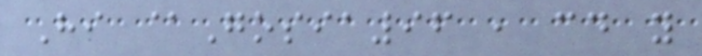Hi @Gosia96 , could you
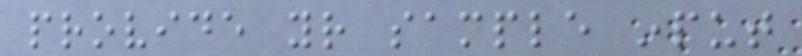provide your sample input
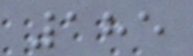185
